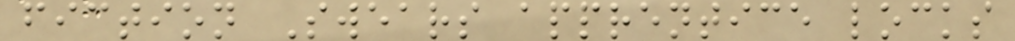fiction Swears apprentice locks
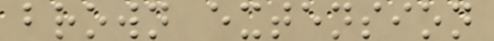brown extension
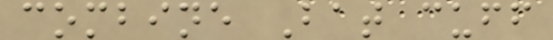combine Bat cuff
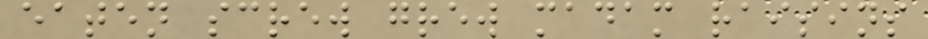eaten screw grew madam raisins
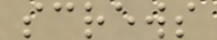screws
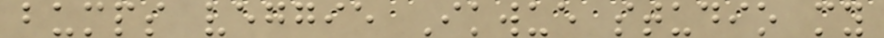bumps veggie Ikwue studio my
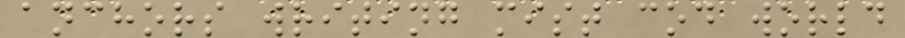anchors writing mist cod world
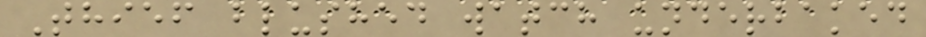Thief blushed watch underbaked
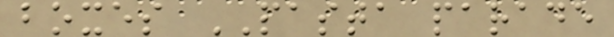boxes PASTA parade
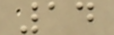14
